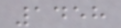1458
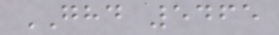GHD 5465
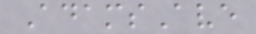AdamsAve
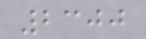2300
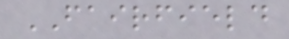FAIRFIELD
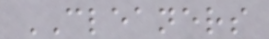CLEANERS
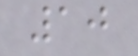10
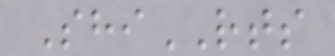ShiRTS
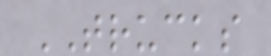TRUCKS
